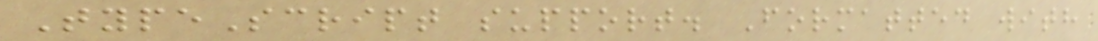TypeScript support. Formatted with
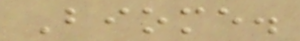Biome.
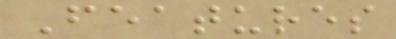Features
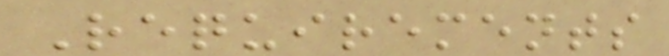Requirements
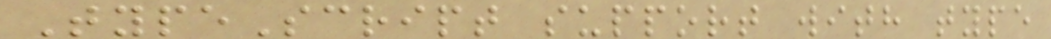TypeScript support with type
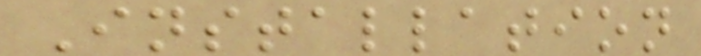Installation
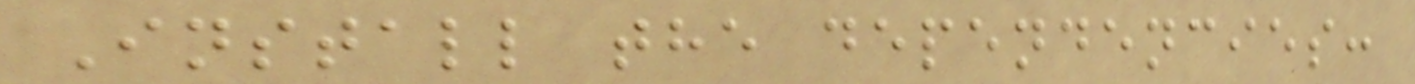Install the dependencies:
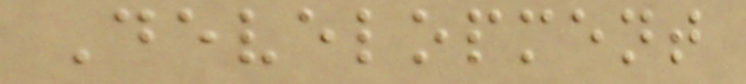Development
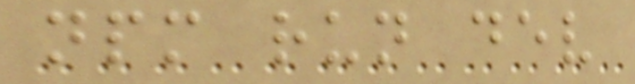npm run dev
